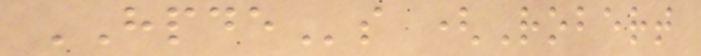HPDEs (Robert
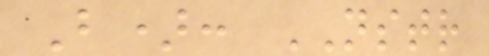B): NSTR
